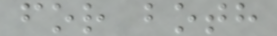for both
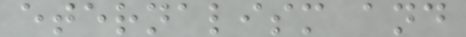eternalism and
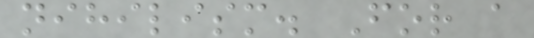nihilism. For a
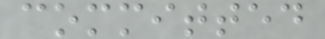committed
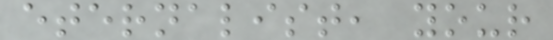eternalist, your
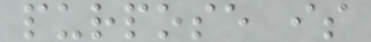purpose is
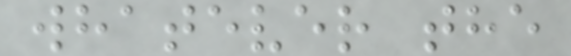whatever the
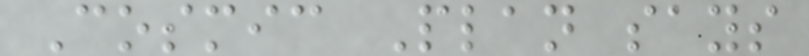Cosmic Plan says
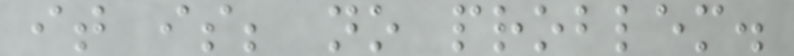it is; no problem.
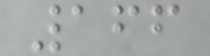166
